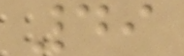49
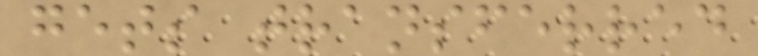gets transferred
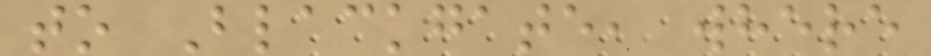to Blackgate, where
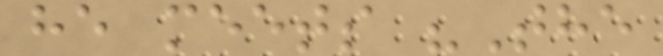he meets "The
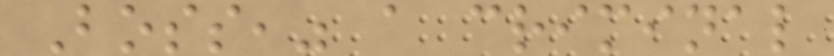Boss," a criminal
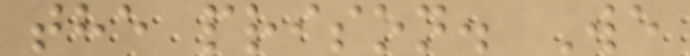the prison. We
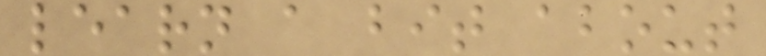learn a bit about
